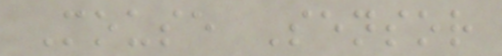Mouse Sensor
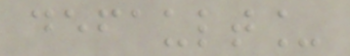default_
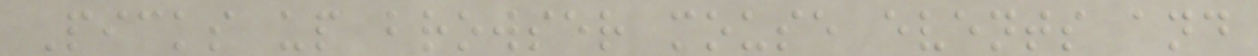Picks up browser mouse events and
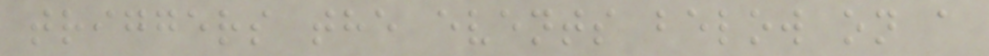triggers the events below on a
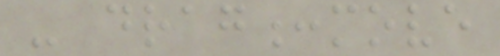- drag:move
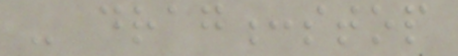- drag:stop
